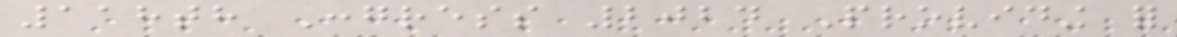118th Congress 2024 Providing for
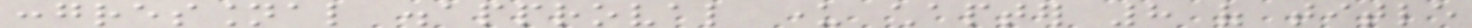congressional disapproval under chapter 8 of title
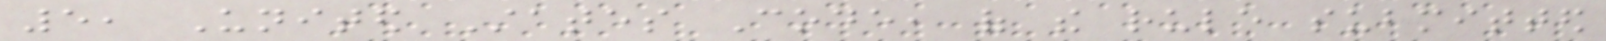5, United States Code, of the rule submitted
